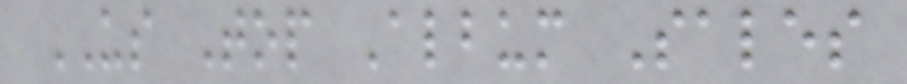US Top Album Sales
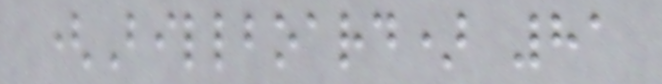(Billboard) 81
